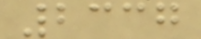2337
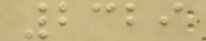2329
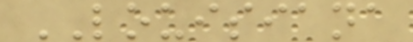LOUISIANA
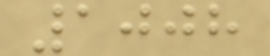1008
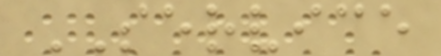SERVICE
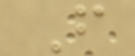F
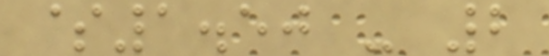$1.50 - 2
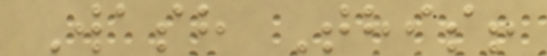Wash This!
